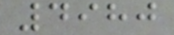4980
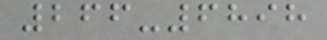266-6898
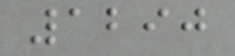1290
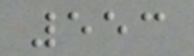553
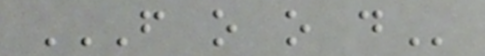F O O D
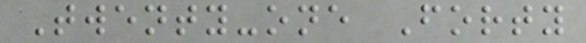Twenty-one Forty
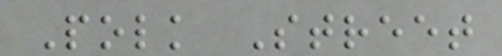Polk Street
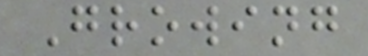Growing
